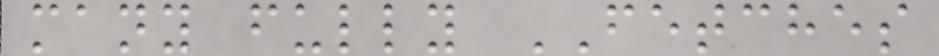many fully FETCHES
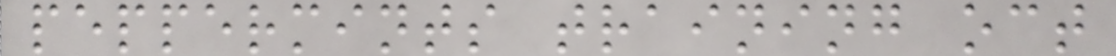peppermints training oct
